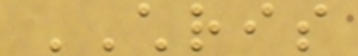CHRIS
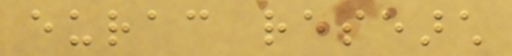eurac research
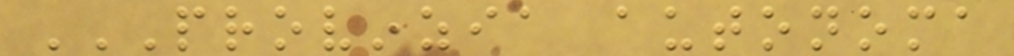PROVINZIA AUTONOMA
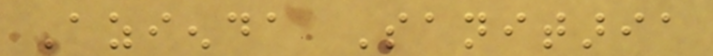Azienda Sanitaria
